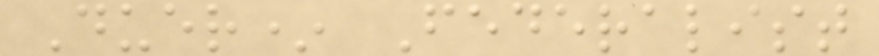Duer* Federalist
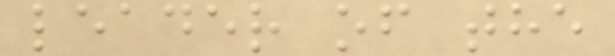leader of the
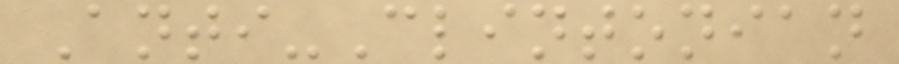Anti-Clintonian
